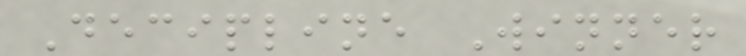Decipline Winner
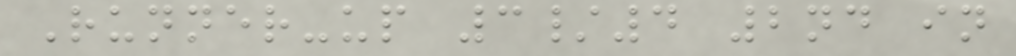Runner-up 3/4 2nd in
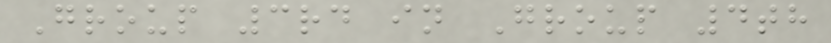Group 3rd in Group 4th
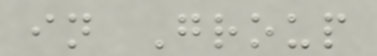in Group
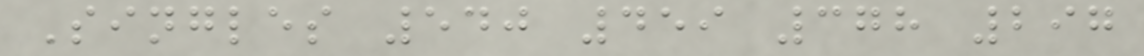Singles 540 459 378 297
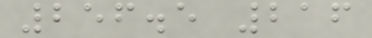256.5 216
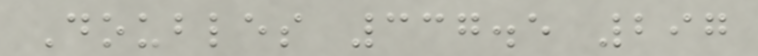Doubles 337.5 297
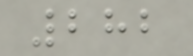282
